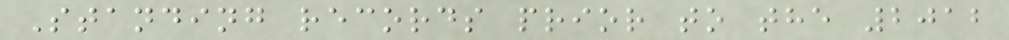Standing records prior to the 2012
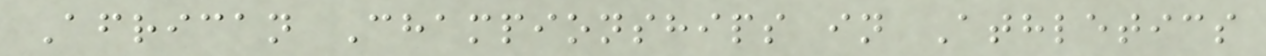African Championships in Athletics
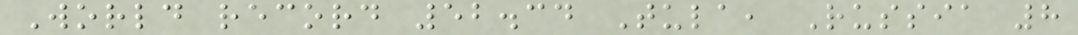World record 52.34 Tula, Russia 8
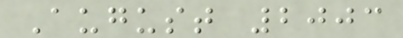August 2003
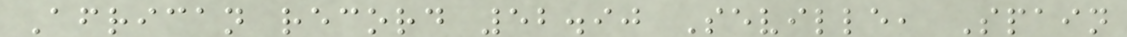African record 52.90 Seville, Spain
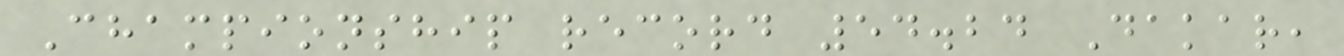Championship record 54.24 Dakar,
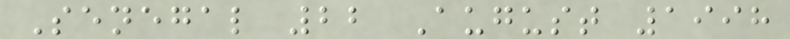Senegal 22 August 1998
